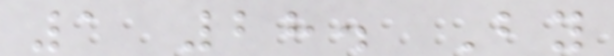1 28. By
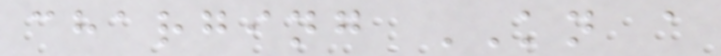charging KN a
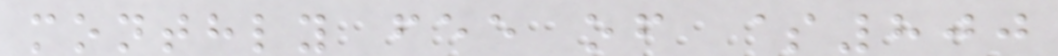monthly fee of $800
